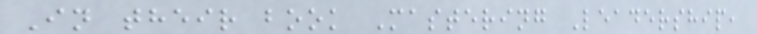In their book Mastering Leadership,
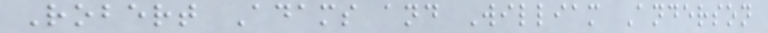Robert Adams and William Anderson
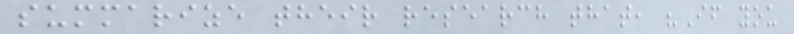summarize their research that, "If you
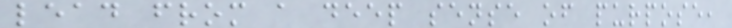lead from a deep sense of purpose,
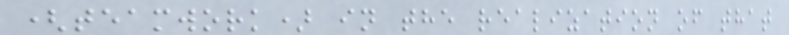(teamwork) in the realization of that
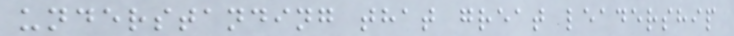understanding that great leadership
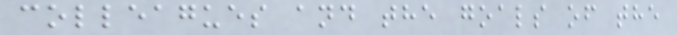colleagues and the goals of the
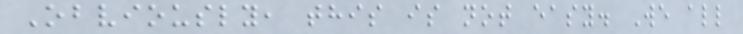Obviously, this is not easy. We all
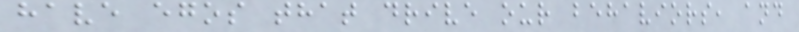have egos that drive our behaviors, and
